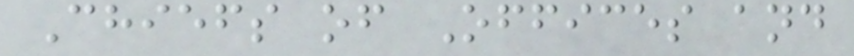Chiefs of Offices and
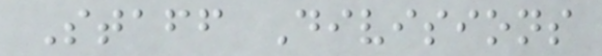Staff Divisions
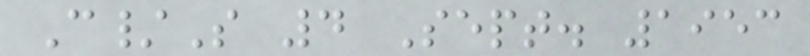C/S 4 Sept. 1953
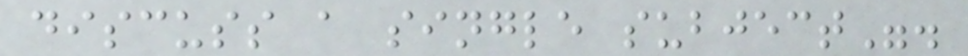discuss a single subject".
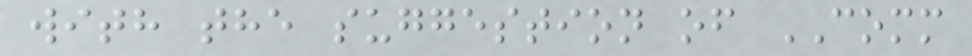with the suggestion of COMM
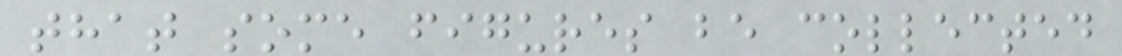that some figures be collected
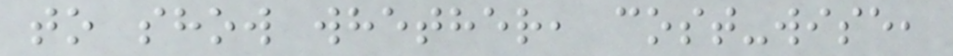to show whether, cost-wise,
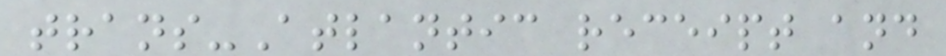trans-Atlantic receipt and
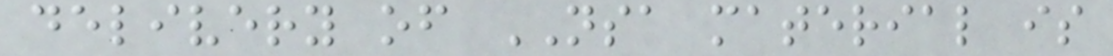delivery of NSA material is
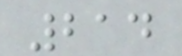214
